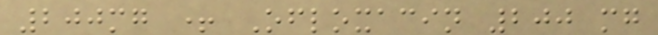200mg + Ofloxacin 200 mg
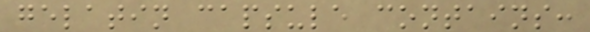gelatin capsule contains:
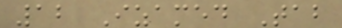12 Izamed Tab
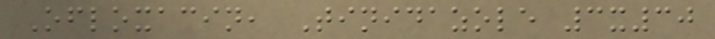Ofloxacin, Tinidazole 3x30
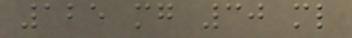125 mg 30 ml
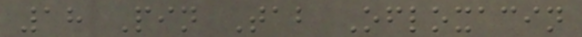18 Pin Tab Ofloxacin
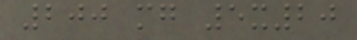200 mg 5x20
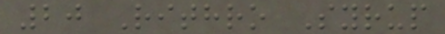20 Rithro Syrup
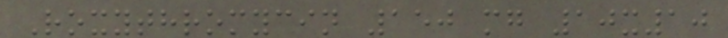Roxythromycin 150 mg 10x10
